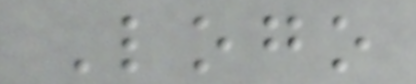Logo
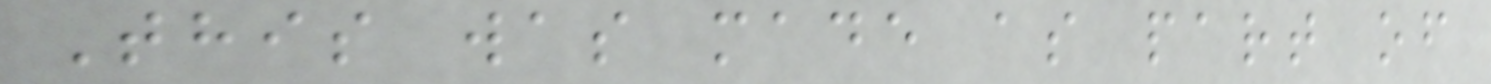This was made as part of
